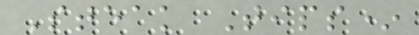Steak Tips*
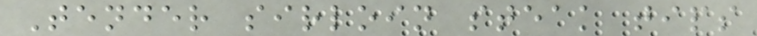Tender sirloin steak tips
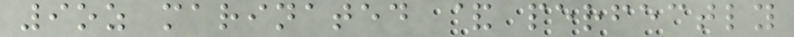9oz marinated & perfectly
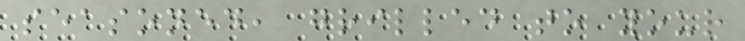seasoned, grilled to your
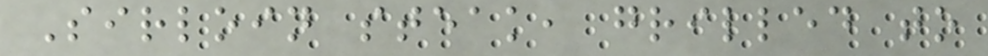Sirloin steak, grilled to
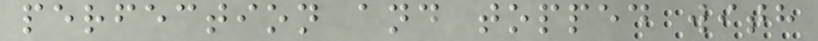perfection and topped with
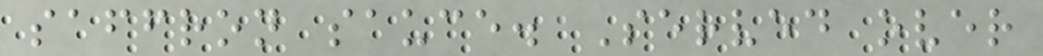saffron sauce. Served over
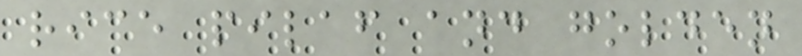rice pilaf and golden
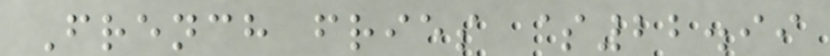French fries $22.99
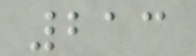213
